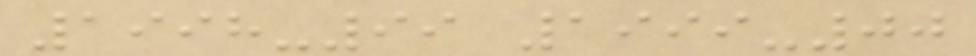1998-99 1999-00
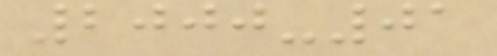2000-01
